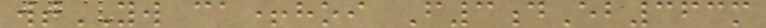wtYW ca+hoi F3dEb363m
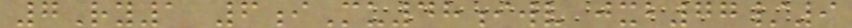7Ry1 6iMu48iwv jxb77/9
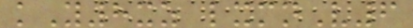kY8xz lxmnV6
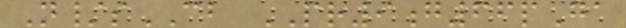N/sCB PR9g66pGa
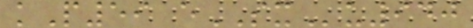kP59 eSXu940
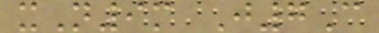xN9m J7C
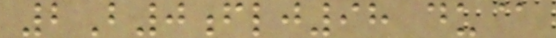2B0flj98 du@
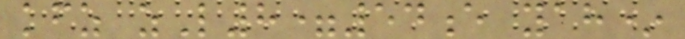kfz zL8=54e yah*
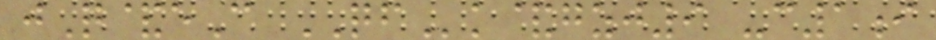jQ&eC QFk&gzj9 -c1i
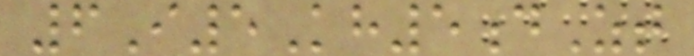6I5Kh5dZt
